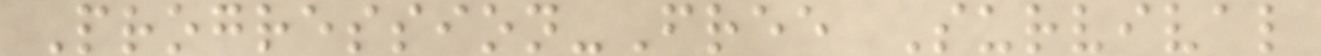Progression-Free Survival
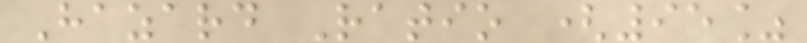Hazard Ratio (95%
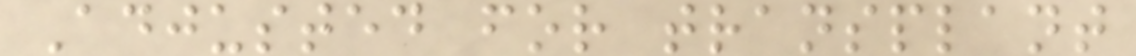Adjusted for transplant
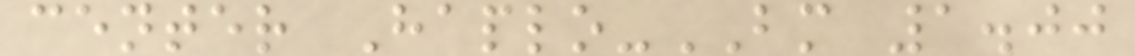center Haplo-BM 1.00
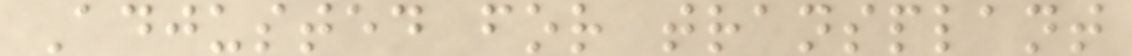Adjusted for transplant
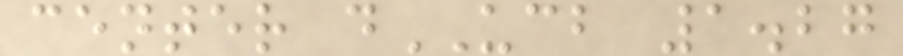center dUCB 1.27
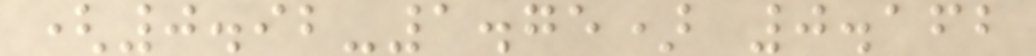(0.92-1.75) 0.162
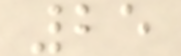25
